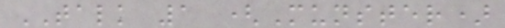TALK 1 (Munster)
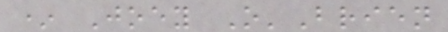* Joey O'Brien
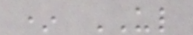* UL
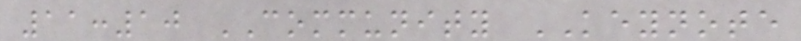11:10 COMMUNITY KEYNOTE
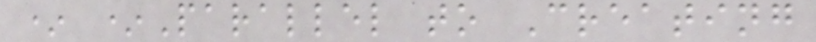* *Parallel to Creating
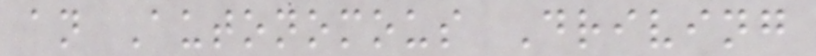an Autonomous Driving
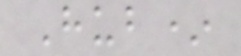Hub*
